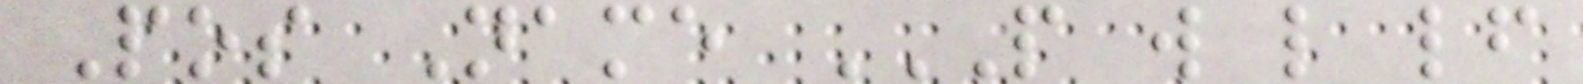Pos Name P W L LF
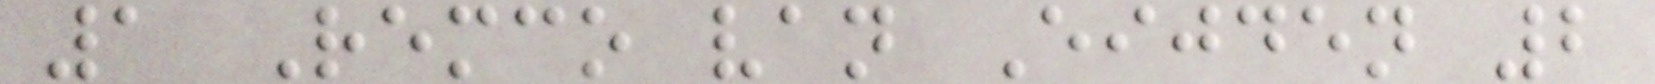1 Remco van Eijden 2
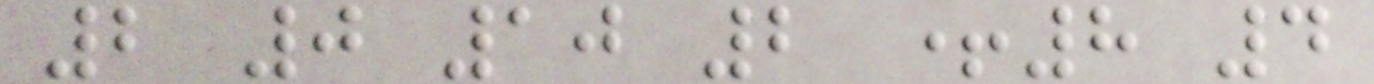2 0 10 2 +8 4
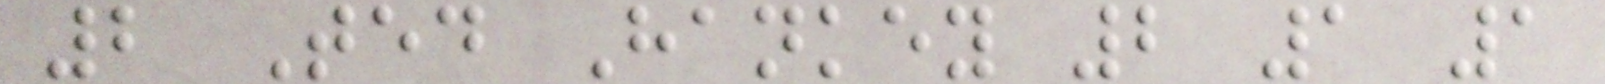2 Ted Hankey 2 1 1
